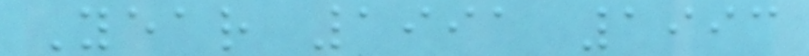Year 1991 1993
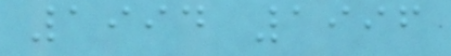1994 1996
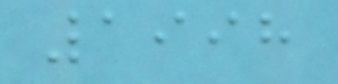1998
